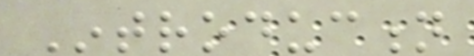Introduction
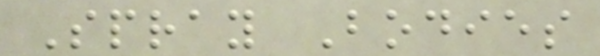Spray Bodies
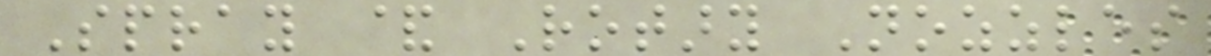Spray & Rotary Nozzles
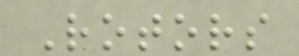Rotors
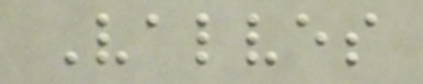Valves
